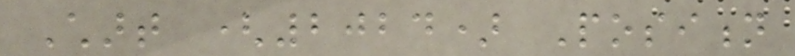Chart (2024) Position
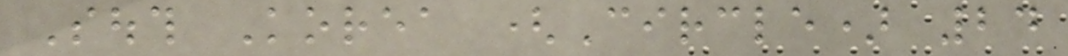South Korea (Circle) 24
